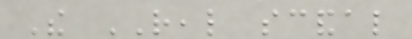The REAL scandal
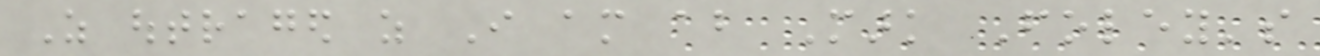As outraged as I am about Mark Foley's
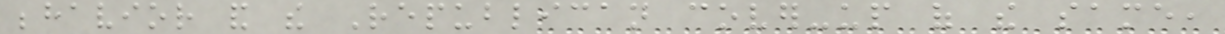behavior and the Republican cover-up of the same,
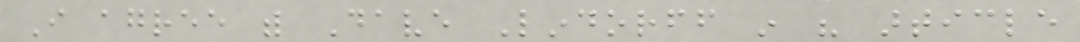I agree with Dave Lindorff in his article
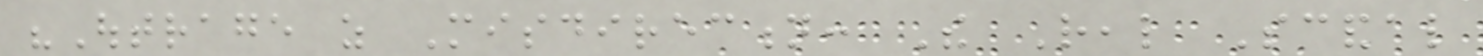"Outrage as Misdirection: The Real Scandal
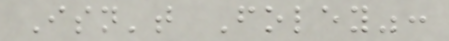Isn't Foley":
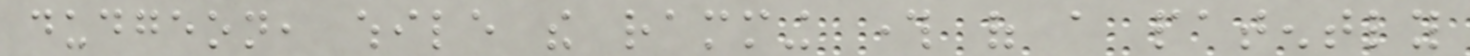dudgeon, while the ramming through of a patently
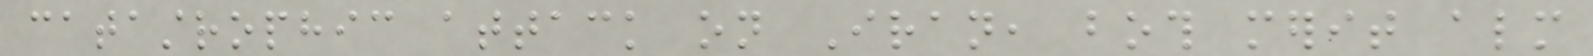catastrophic attack on Iran, both merit almost
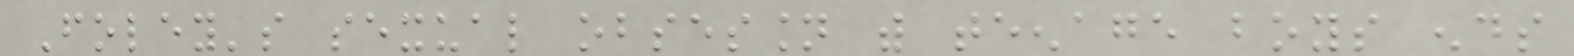Foley's sexual obsession with teenage boys ends
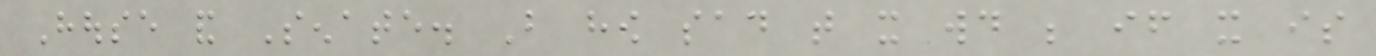House and Senate. But how sad that it would be if it is
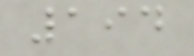194
